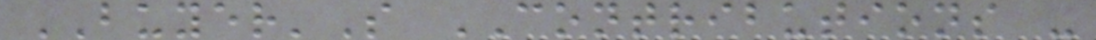BUYER'S CONTRIBUTIONS -
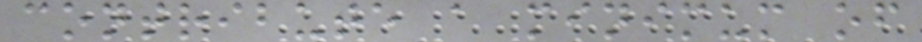contribute a minimum of
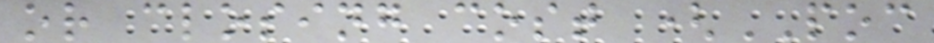or closing cost (POC
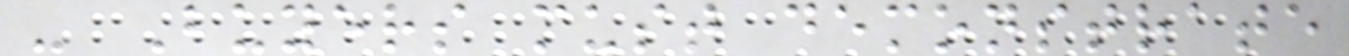- Buyers must demonstrate
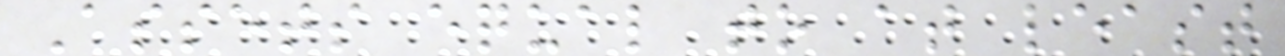Assets equal to at least
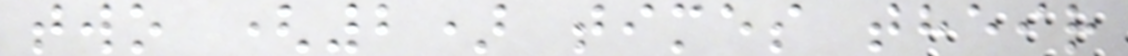two (2) times their
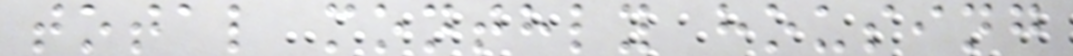total monthly housing
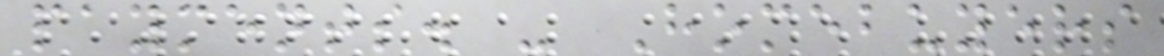payments. - Homebuyers
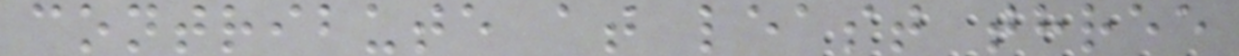contribute at least three
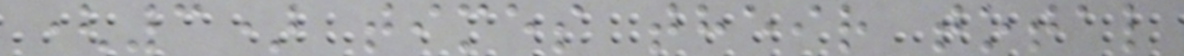(3) times their total
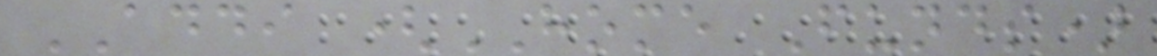ADDI (HOME Funds)
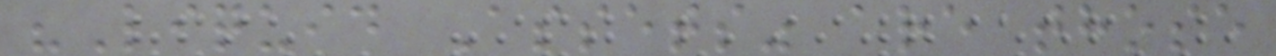"Liquid Assets" are those
